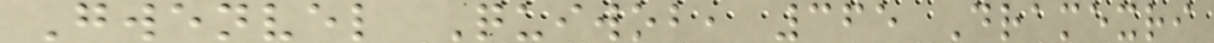Gwenvel Quiwob, 365 Dramexri
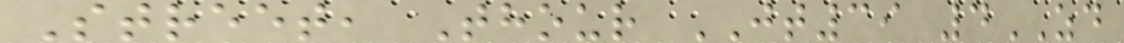Street, Thour JT39 4ZD
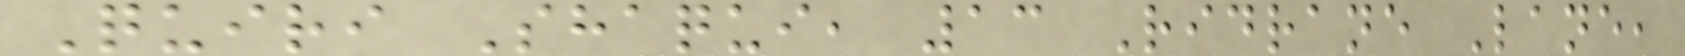Quiri Shaqui, 13 Ridrane Lane,
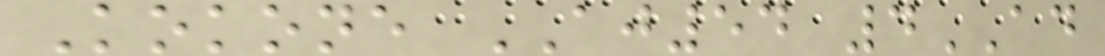Kokone AJ54 4AD
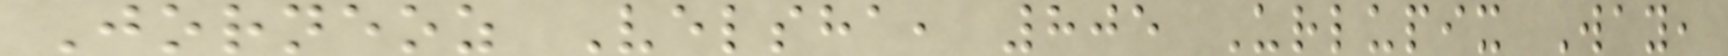Jorneoz Velsha, 805 Urlupix Way,
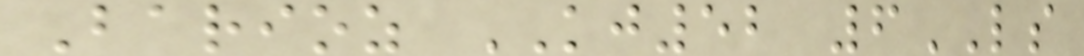Barioz KJ52 6LS
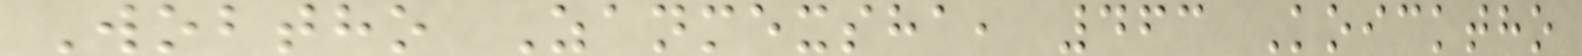Wobtho Zanmexsha, 463 Koicktho
